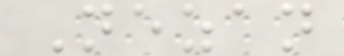Nezan
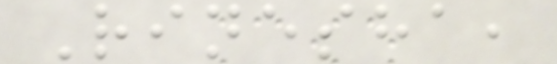Rinesha,
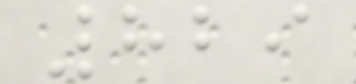829
